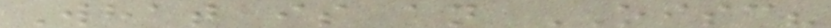What is an OISC?
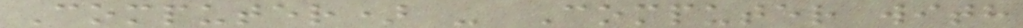Computer) - Computer with
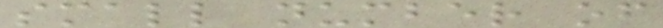small number of
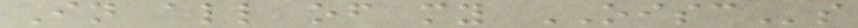In all of my OISCs
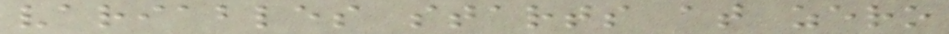variables starts at zero
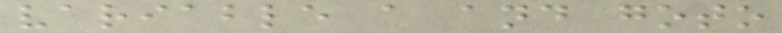variable a and goto
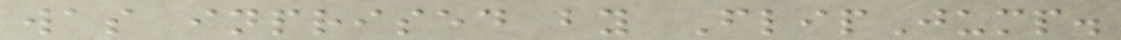was inprised by FlipJump.
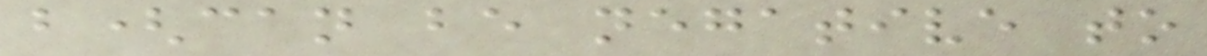b(can be negative to
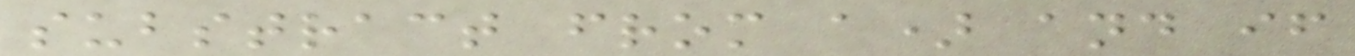substract from a) and if
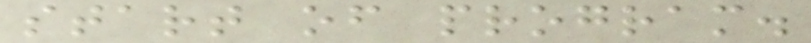start of program.
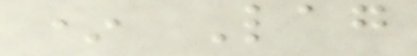* Lag
